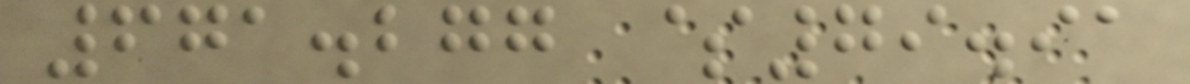671.277 $79.91
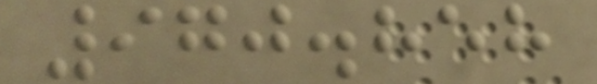970.858
